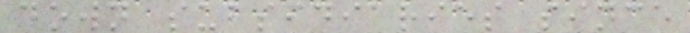down subsidiaries since
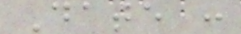Date :
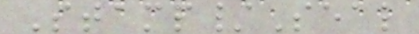Stamp/Seal
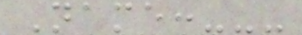Name:---
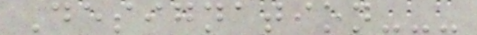Designation---
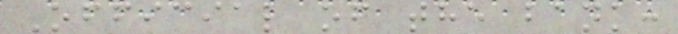Official of the bank:
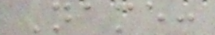Name:
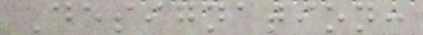Designation:
